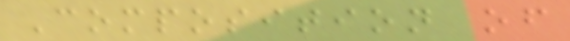Composition of
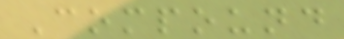Compound
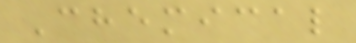Chemical
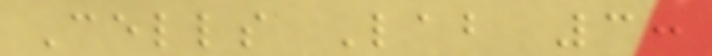Cells Lab 3:
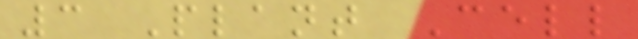3 Plant Cell
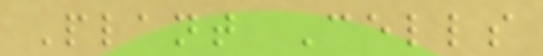Plant Cells
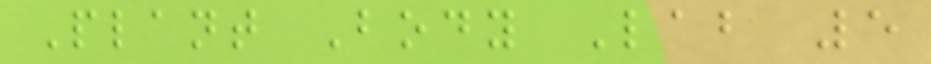Plant Body Lab 5
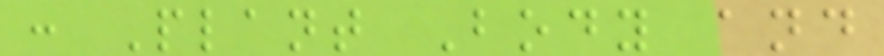: Plant Body and
